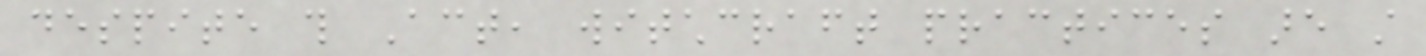despite this Act, witchcraft practices are still
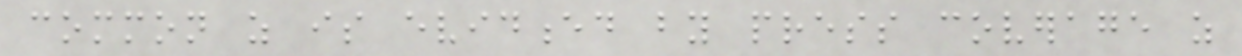common as is evidenced by press coverage as
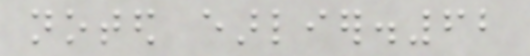noted earlier.62
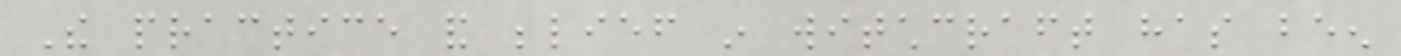The practice and belief in witchcraft has been
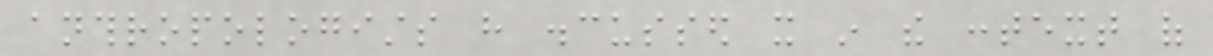anthropologists have discussed it in the context of
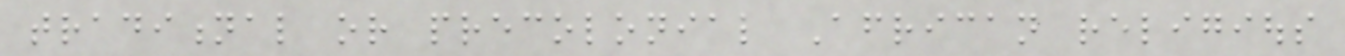traditional or precolonial African religious
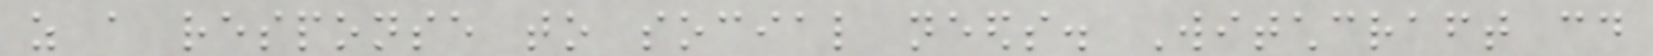as a response to social needs. Witchcraft could
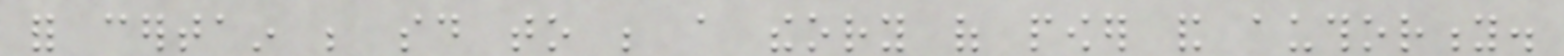for certain be said to be a theory of power and authority.
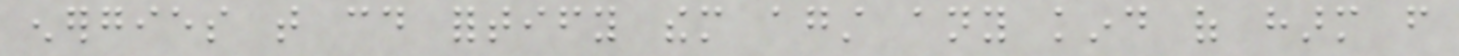energies that could fortify them against any kind of harm from
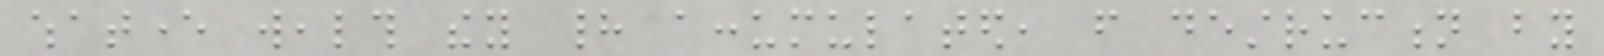whatever wealth they had accumulated, from destruction by
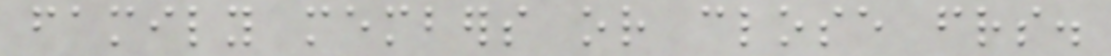family members or close friends.
